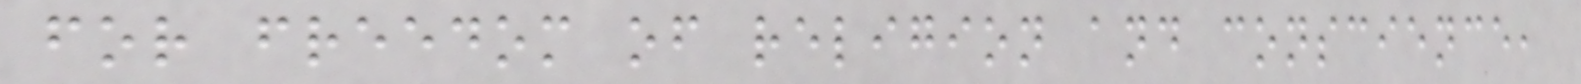for freedom of religion and conscience,
